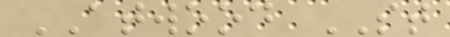ATWOOD ST
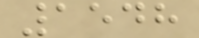1548
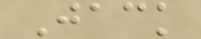Jack
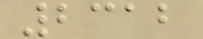2312
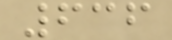636
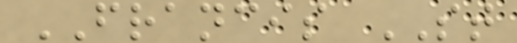FRANCIS ST
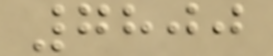7800
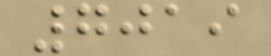7019
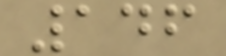146
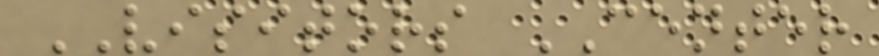VISITORS CENTER
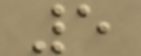5
